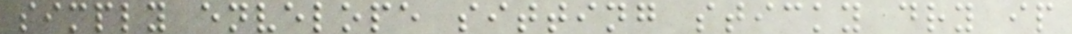simply envelope sitting sticky dry ip
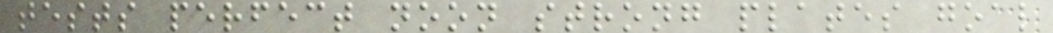tests perfect noon strong plates goal
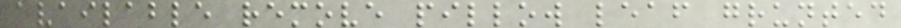available remove pillow leaf grunted
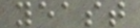yeast
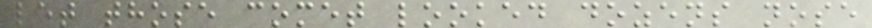let those comet looked dozens nose
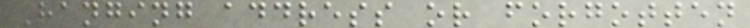Hanging address or forgotten
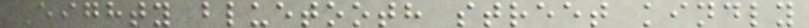Eighty bluetooth street kindly
